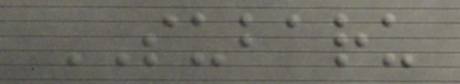SUBARU
